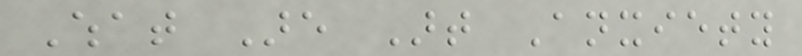What Are Art Anxiety
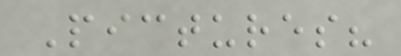Pictures?
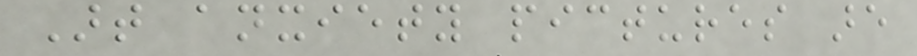Art anxiety pictures are
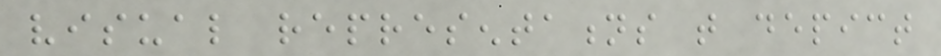visual representations that depict
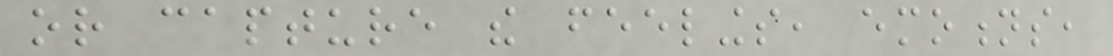or capture the feelings, emotions,
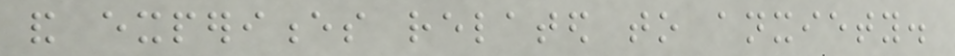and experiences related to anxiety.
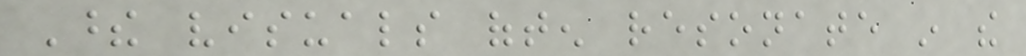These visuals often resonate in the
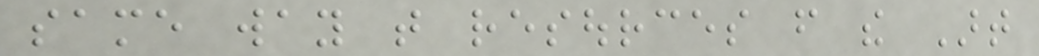same way that resources from the Art
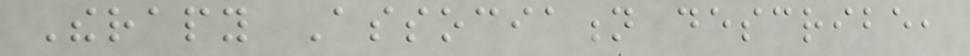Therapy Association describe,
